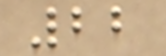22
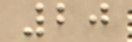20
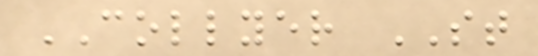COLLYER ST
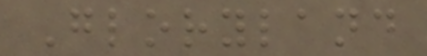Gloryland
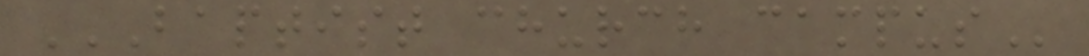BAPTIST CHURCH CAMPUS
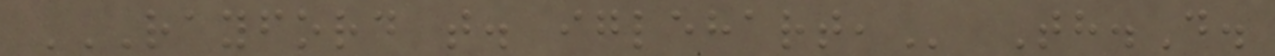RAYFORD T. IGLEHART, Th.D.
